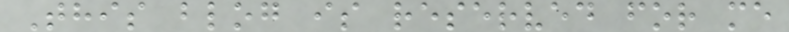This blog is reserved for me
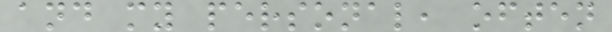and my personal, often
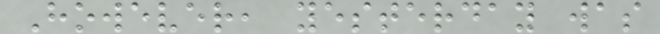However, yesterday was
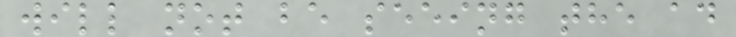will not be seeing the ad
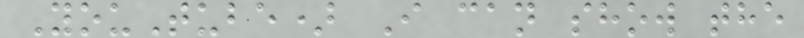YouTube) I can show the
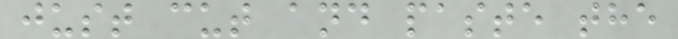just cut and paste the
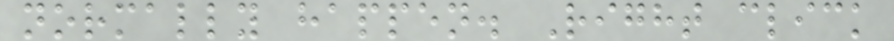normally happen. Right click
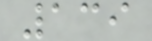139
